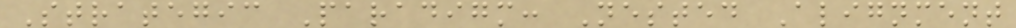Strategic Paradigm: Nested Alignment
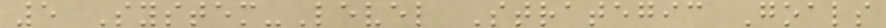5 System-Level Strategic Goals
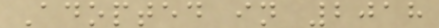Adopted in 2018
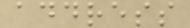address
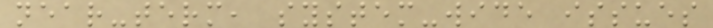near-term, system-wide issues
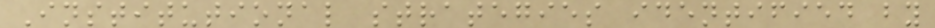Institutional strategies identified by
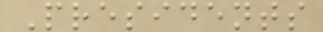Presidents
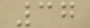37
